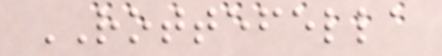ROTTEFELLA
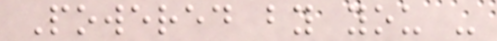Powered by you -
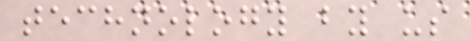technology by us
